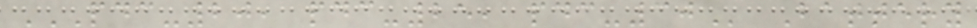PDC-20, PDC-25, PDC-30 Battery
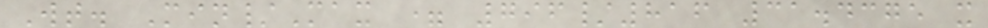Wt. Min/Max = 796/816 31.4375 x
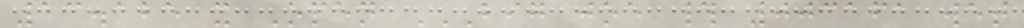13.125 x Open BIG JOE # 003161 WET
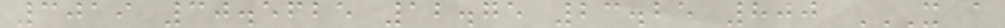3019 30.5625 12.75 23.25 800 X A
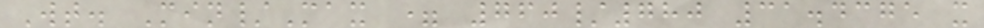Wt. Min/Max = 760/780 31.4375 x
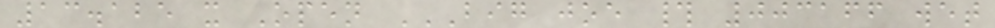13.125 x Open BIG JOE # 003166 WET
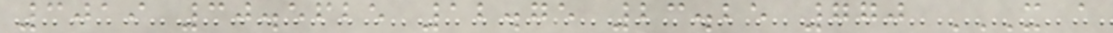3019 30.5625 12.75 23.25 770 X A
